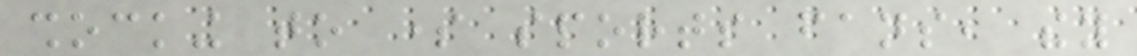shocking to some sports fans, they
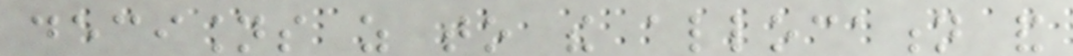decisions as to the allocation and
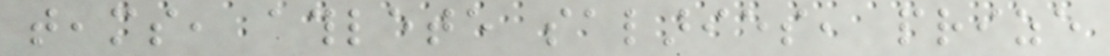teams, athlete salaries, prize
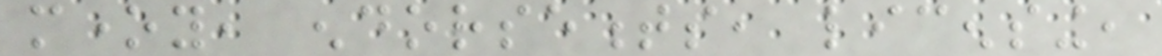money, endorsements, licensing,
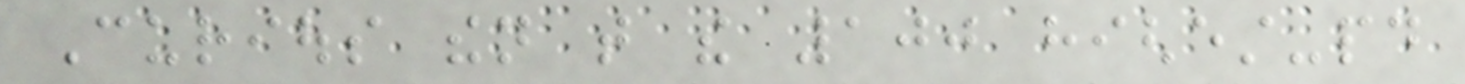Curious then that the 100 highest-paid
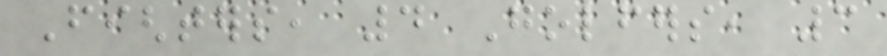Fighters, 4 Golfers, 3
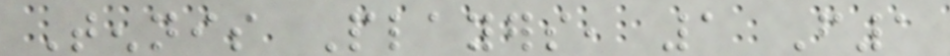Tennis Players, 1 F1
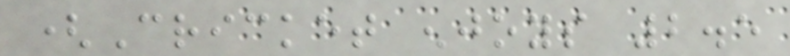(Cricket enjoys 2.5
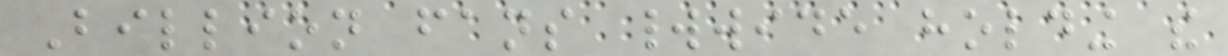Billion fans worldwide holding the
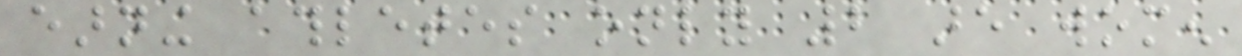earning athletes only 2 are women
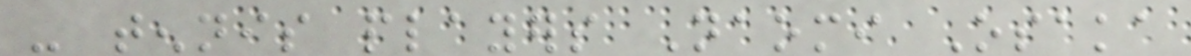- tennis players Naomi Osaka
